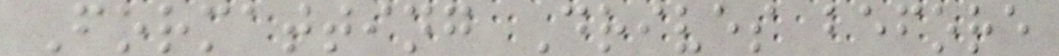Formatting Drives before
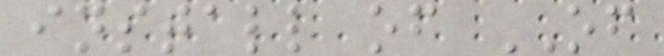install of OF
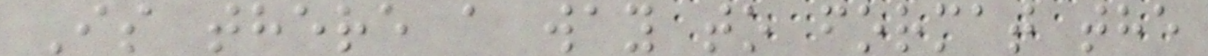Is there a way to format the
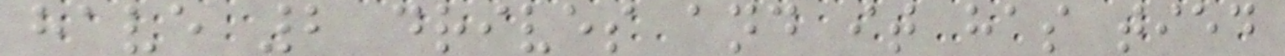have 2 drives and it has tied
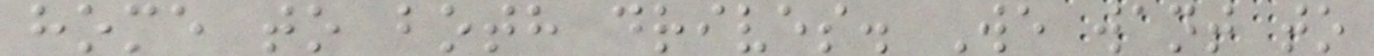home to both drives. We want to
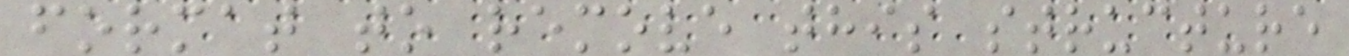format to remove this structure
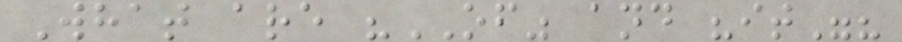What are "OF" and "it"?
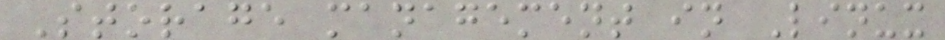Storage management in Linux
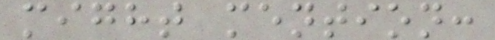might mention:
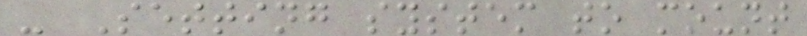- Setting system to mount
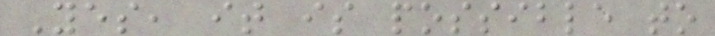Yes, it is possible to
